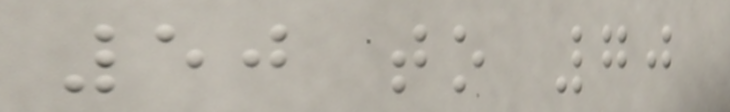50 to 70
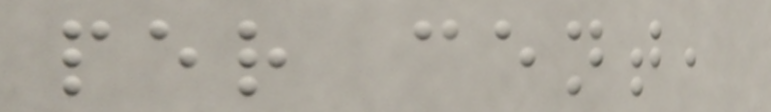per cent,
